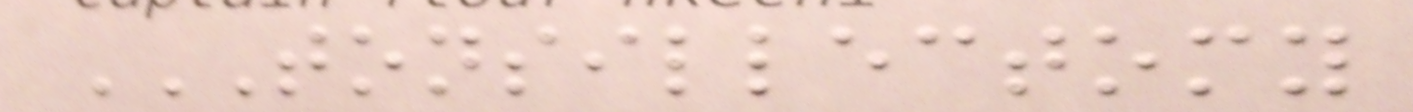TONSILLECTOMY
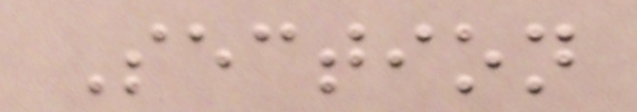Section
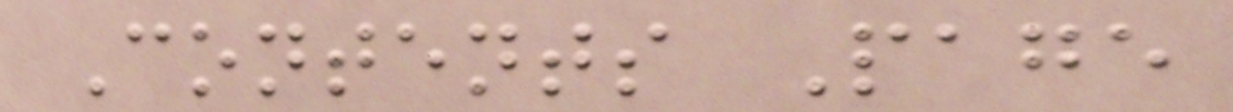Contents Page
